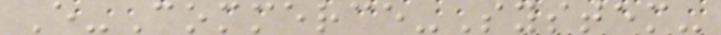E-Commerce-System-
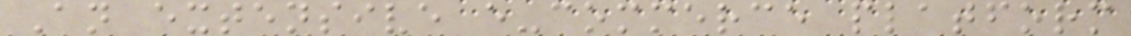An extensive e-commerce platform
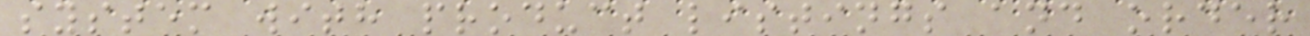system with product listings and order
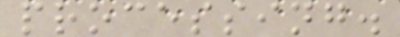processing.
